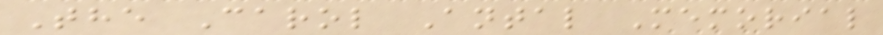The Carol Antal Memorial
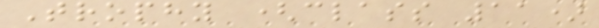Trophy (class 11)
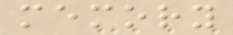memory
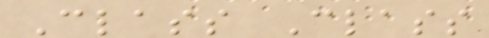Class Class
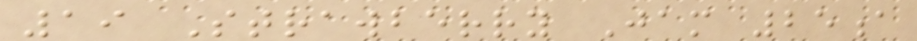19 Strawberry Jam 25a
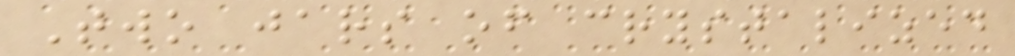Two jars of crystalized
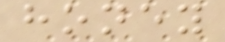honey
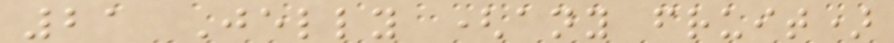21 Jelly (any fruit)
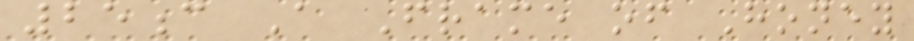25c A Frame of Honey
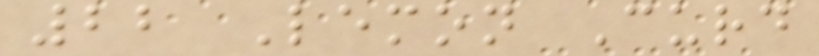22 Lemon Curd
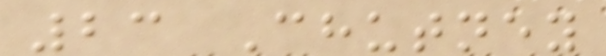23 Chutney
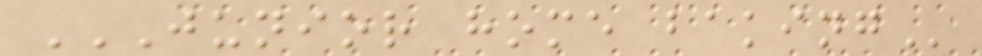JUNIOR HOME BAKING
